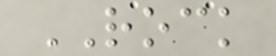ROCK
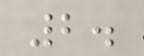2.
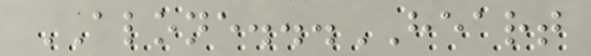ALONE...HEART
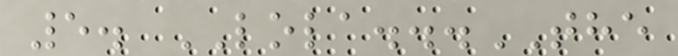5. LOLA...THE
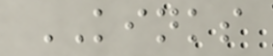KINKS
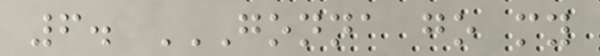6. GONNA GO MY
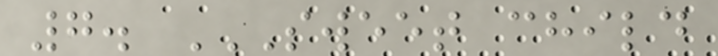7. SWEET CHILD
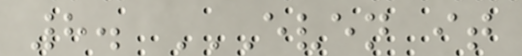8. EVEN IT
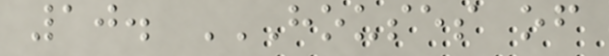10. HOUSES OF
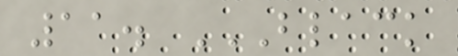11. BLACK
